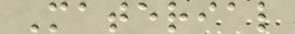Material
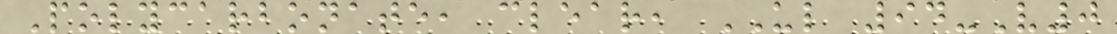Polycarbonate, clear, UL 94-V0
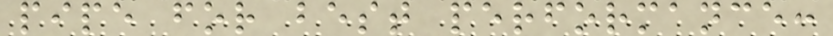pipe for best performance:
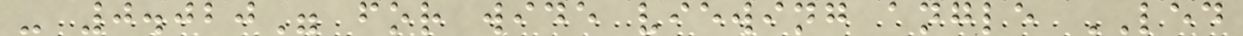- 0.020" for wide viewing angle LED
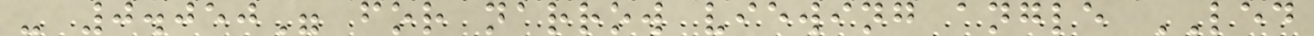- 0.050" for narrow viewing angle LED
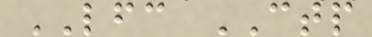LFC CTP
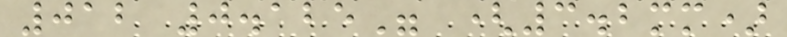012 0.125" (3.2mm)
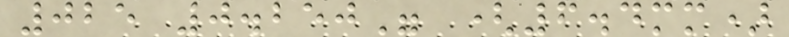025 0.250" (6.4mm)
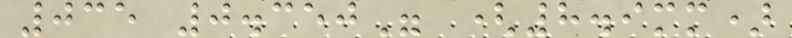035 0.350" (8.9mm)
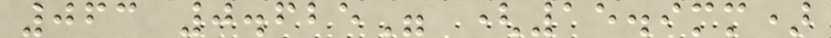063 0.625" (15.9mm)
